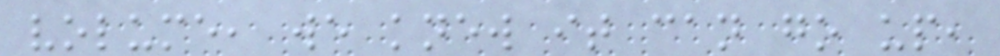volume, we knew it can go up,
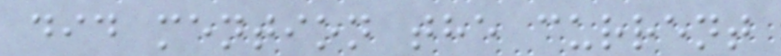did mention the current
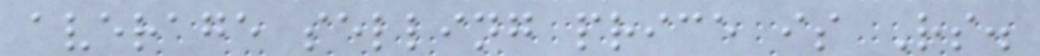average selling price is Rs.
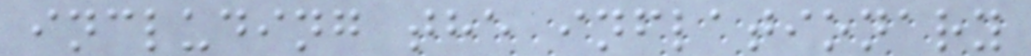including the inflationary
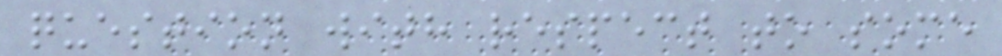question with respect to some
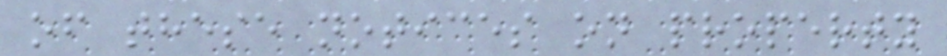of these notices on property
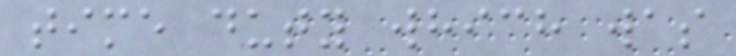time duty which was
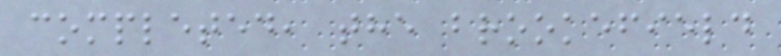completed, the brookefield
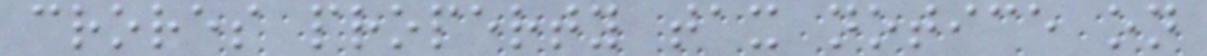crores property tax notice on
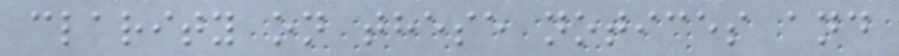clarity on these notices and
